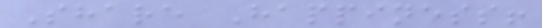Share Happiness!
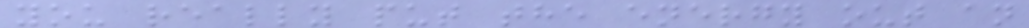you really put the energy out an
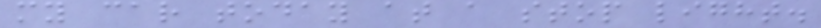my car today at a stop light.
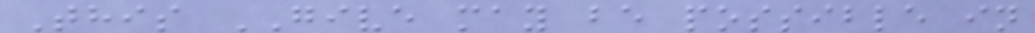This GIVE may be possible in
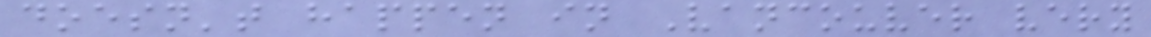doesn't happen in Vancouver very
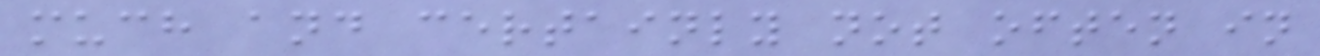much and certainly not often in
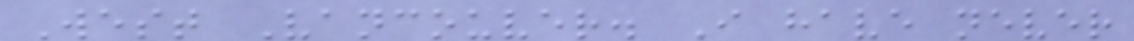West Vancouver. I have never
